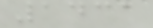1431
